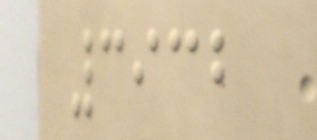3932
